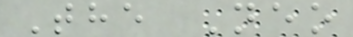The Neo
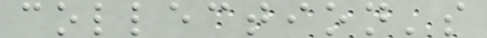collection's
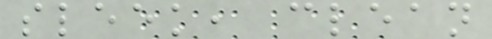sleek, clean
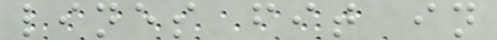lines fit in
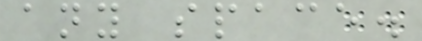any space.
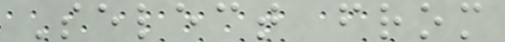Select from
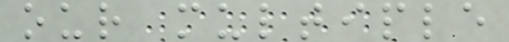our multiple
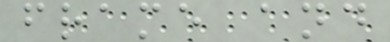frame and
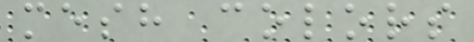mesh colors
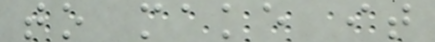to make it
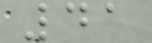41
